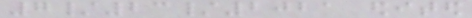7/23/2021 edited
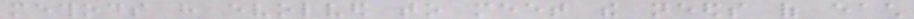methods have evolved to meet the needs of each
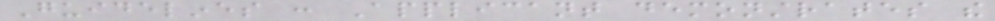Guidelines : Applicant demonstrates the
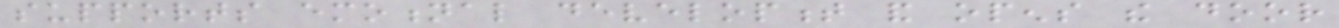supports emotional development and opens the door
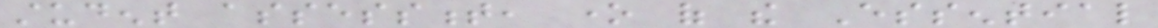student assessment, one of the Essential
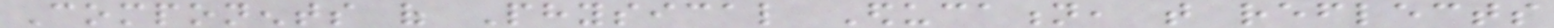Components of Physical Education, that reflects
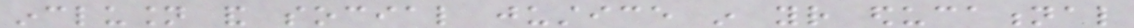inclusion and social justice in your educational
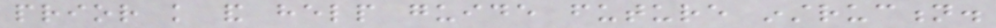prior knowledge and help guide future instruction.
